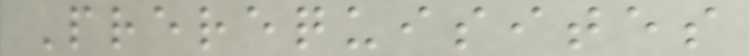Prerequisites
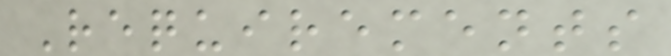Requirements
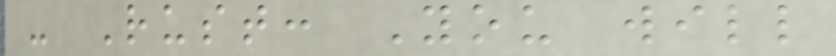- Rust: You will
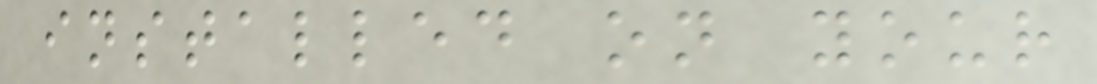installed on your
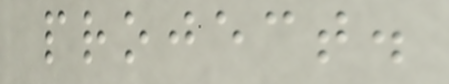project.
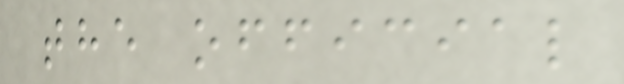the official
